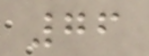76
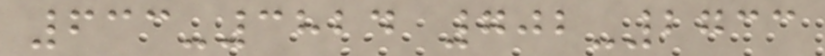633-3824 702-2733
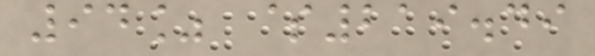94% $219.49
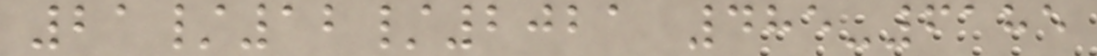21/12/2021 485-6185
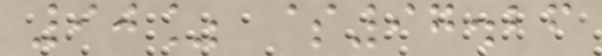90% $97.26
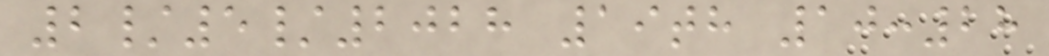2/5/2028 19th 10:28
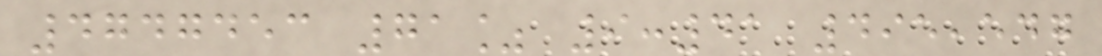4747453 71% 9:41 495,547
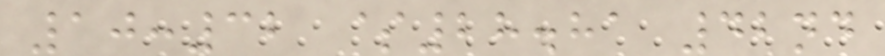10:32 $28.81 42nd
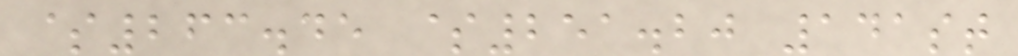$263.45 $251.20 141st
